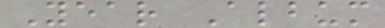Year Album
